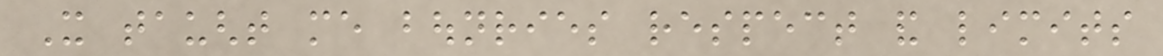It taught me bounries respect and limits
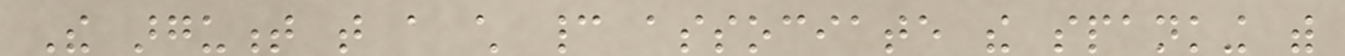The argument that a child cannot associate the spanking with
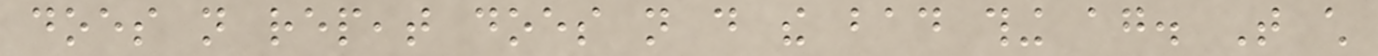does not repeat does not do the bad thing again. That child
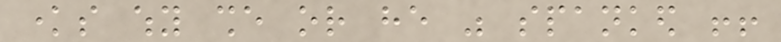knows why she or he was spanked !!
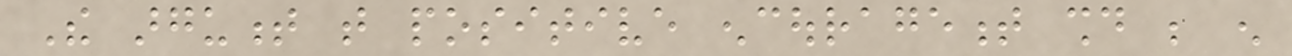The argument that positive encouragement should be enough
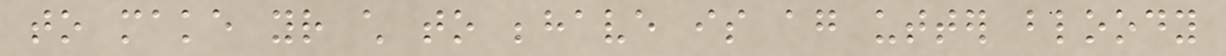to make your child to behave is again utter bloody
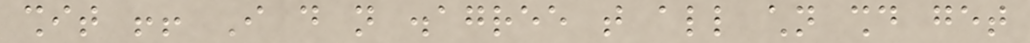shit !! I do not disagree that all children should get
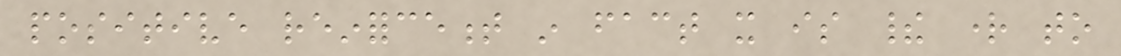positive reinforcement in fact it is their right to
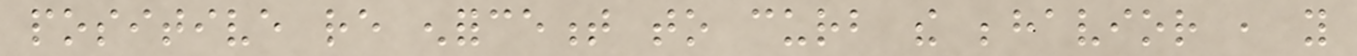positive re enforcement to curb the behavior , you
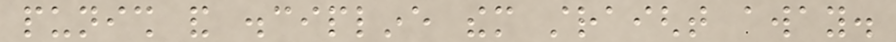punish and discipline them straight away.
